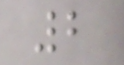2
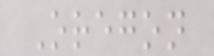Oregon
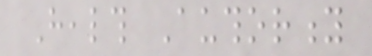Health Authority
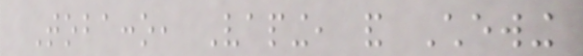Tobacco, Vaping, and Chewing
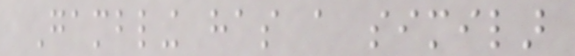Gambling has a similar
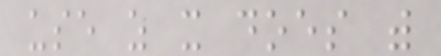use as it does with
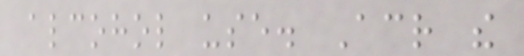alcohol use. Across the
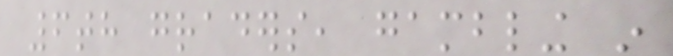6th graders, gambling in
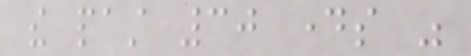the past 30 days was
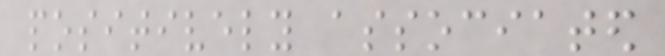positively associated
